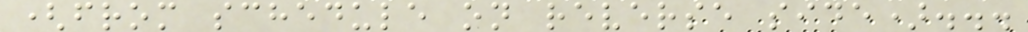(from schedule on reverse side)...
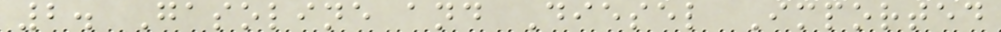2. Gasoline and Diesel Imported
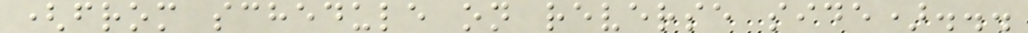(from schedule on reverse side)...
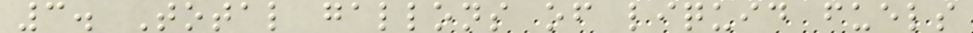3. Total gallons of liquid fuels
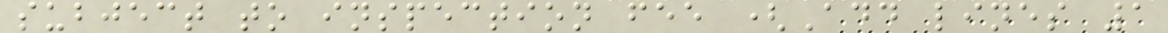subject to inspection fee (Add lines 1
